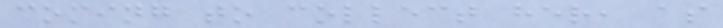coming to collect her, as
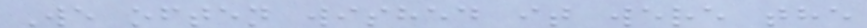We often wished it were the
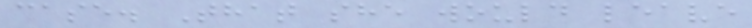case. That she would leave
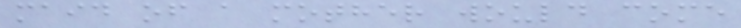maid of a mother would come
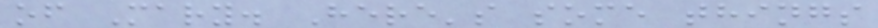of Mary. Here's some things
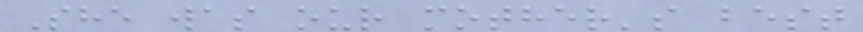She was our mother's best
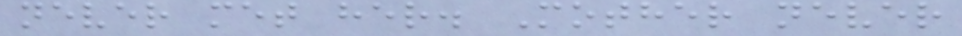never met her. Mother never
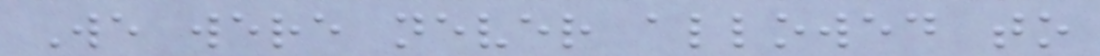We were never allowed to
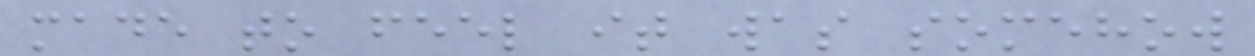made to feel it was somehow
